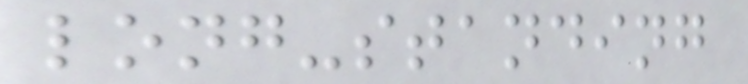long-standing
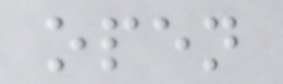open
